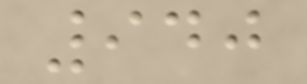940
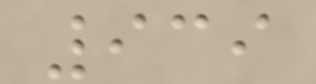939
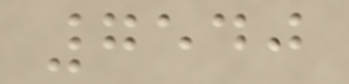7540
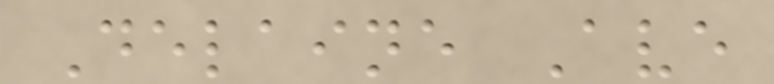Delaine Ave
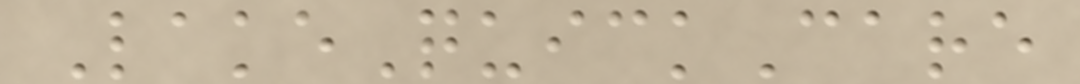LakeQuickCare
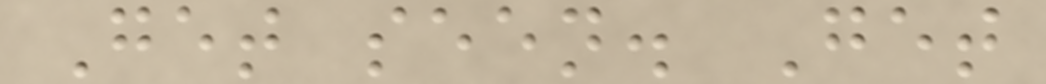Get seen. Get
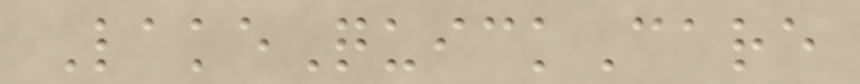LakeQuickCare
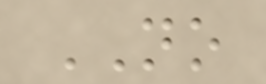NO
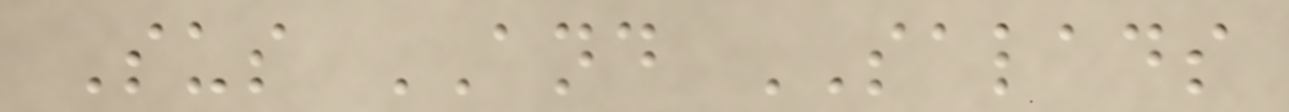Sus AND SALADS
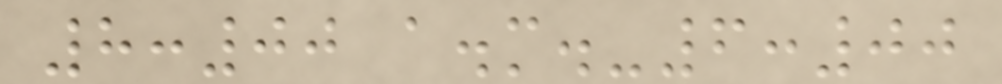8:00 a.m.-6:00
